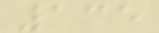135
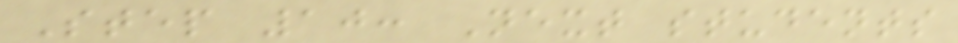Step 10: Next students
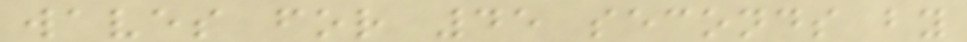waves for 45 seconds by
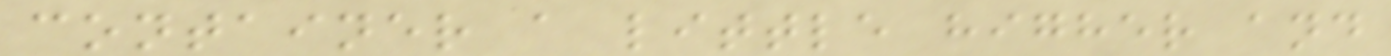container a little higher and
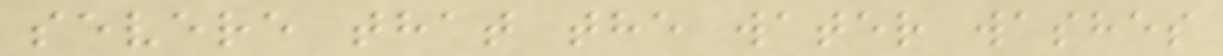severe that the water washes
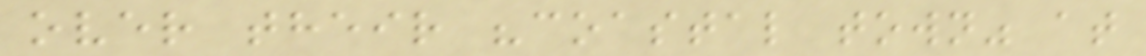over their "coastal town" at
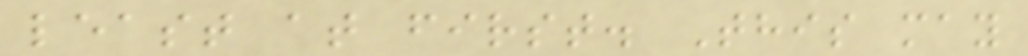least at first. This may
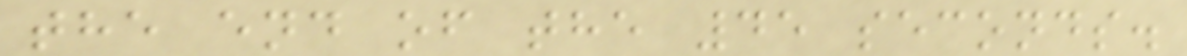the end of the 45 seconds.
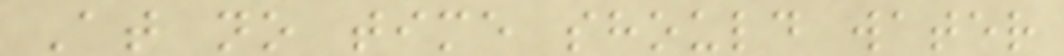At no time should water
